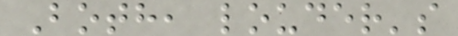Both, louder's
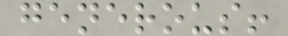generous!
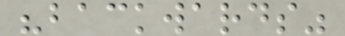"backwards"
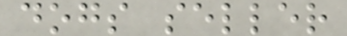dogs seller
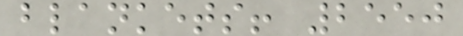blankets! 2550
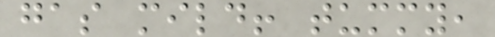gas mild! tummy,
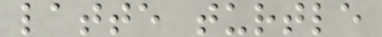latte turtle
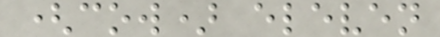(cow) eleven
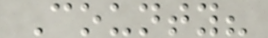County?
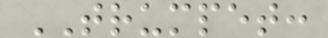TRUMPET:
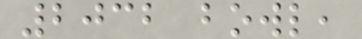2032 bowl,
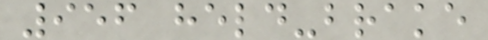956 held-brake
